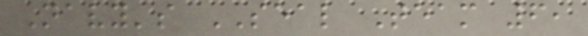Navy's SEAL Team 6,
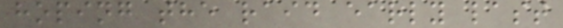hoping the raid early last
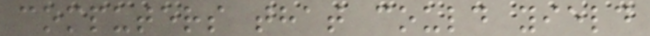computers that could yield
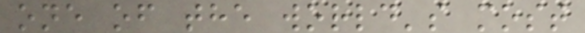one of the world's most
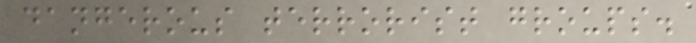dangerous terrorist groups.
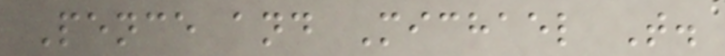Pence and Michael T.
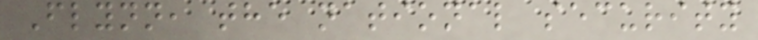Flynn, the national security
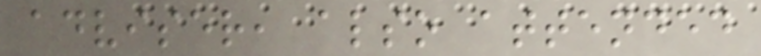adviser, also attended
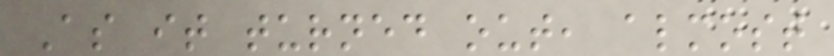As it turned out, almost
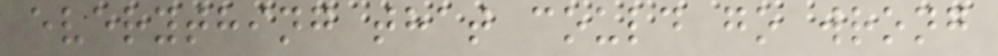everything that could go wrong
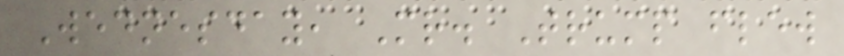Wednesday, Mr. Trump flew
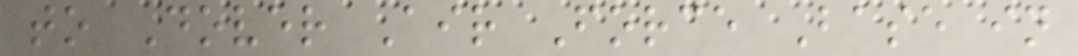to Dover Air Force Base in
